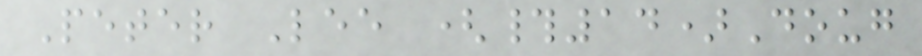Peter Lee (#14)Doug
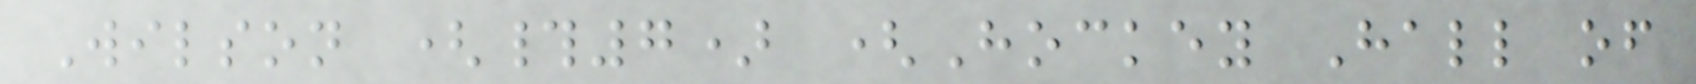Wilson (#7) (Hockey Hall of
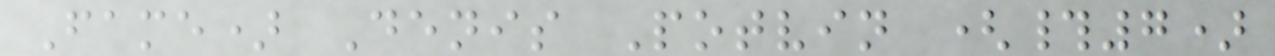Fame) Denis Potvin (#7)
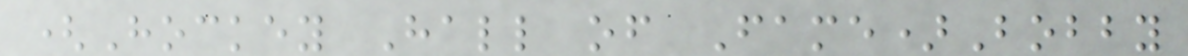(Hockey Hall of Fame)Bobby
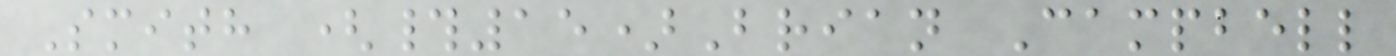Smith (#15)Brian Campbell
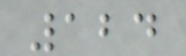124
